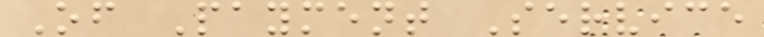Of Payment Service
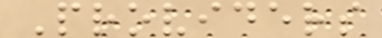Providers
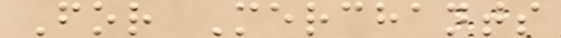For Merchants
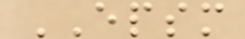EPSM
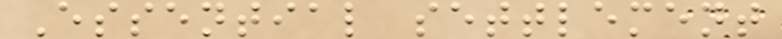Essential settlement
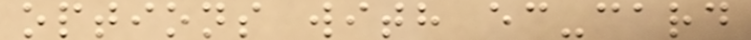options with ec-card
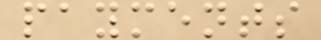payments
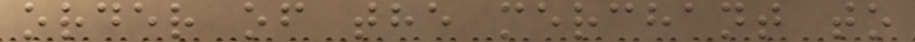order of the merchant to
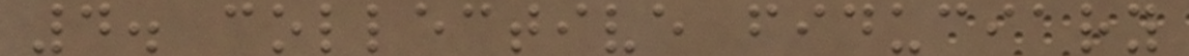4. collective fiduciary
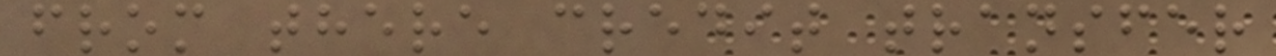from there credit transfer
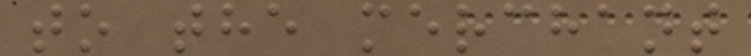to the merchant
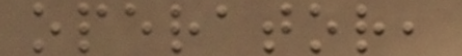operator,
